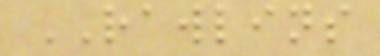RAWLINS
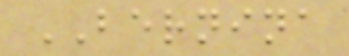BERNINA
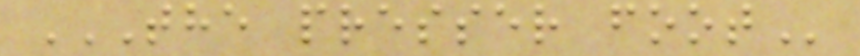THE PRESSER FOOT
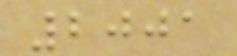2001
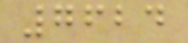7624
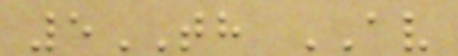5TH AV
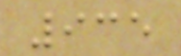935
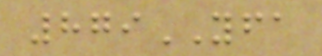879YFA
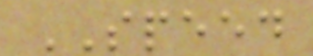SPEED
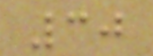30
